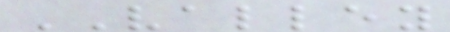VALLEY
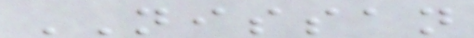NISSAN
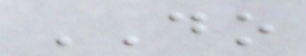DO
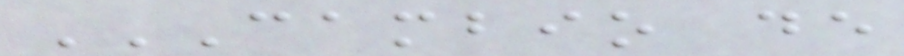CAMBIO DE
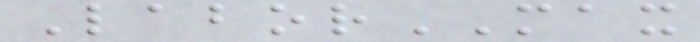LaborMAX
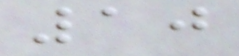10
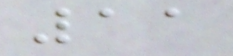11
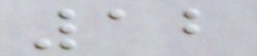12
